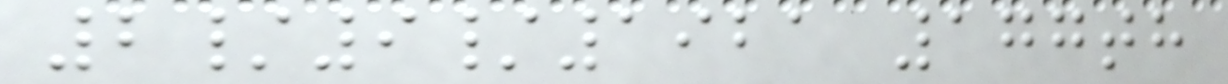2/9/1921 177th
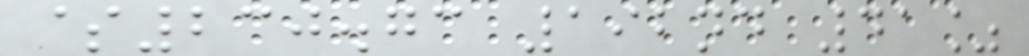$230.73 192nd 41%
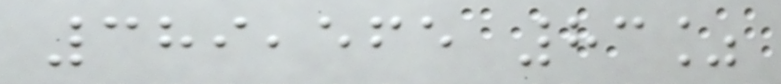389,565 83%
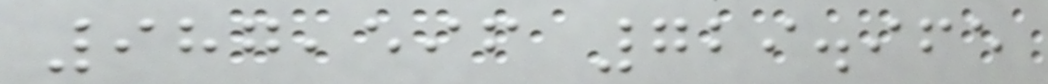987,596 729.965
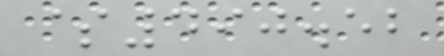$490.52
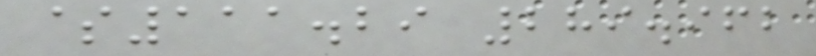$111.29 289.962
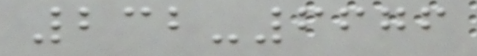232-6676
